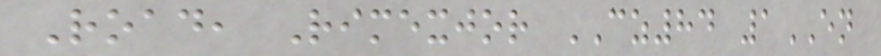Road, Rimexjor CZ84 1EN
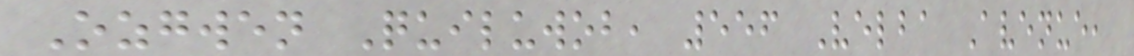Ozgwen Quiluwob, 556 Velba Avenue,
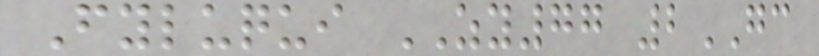Fyluqui ZY77 2GC
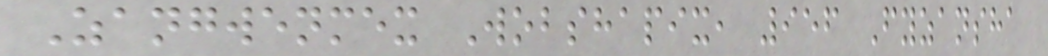Zangwenmex Wobshapix, 956 Fyzansha
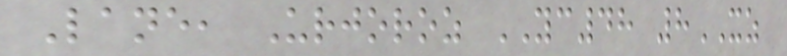Lane, Urjoroz YC48 8XZ
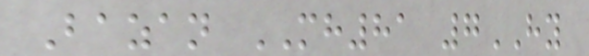Bazan MH81 7HY
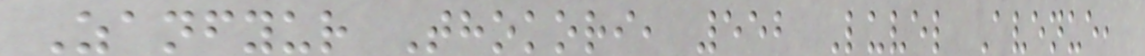Zanfyur Thokori, 552 Luvel Avenue,
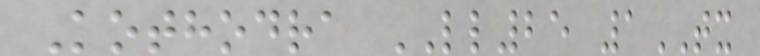Kothodra LL25 1TX
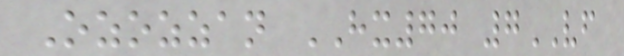Ozozzan HX70 7VF
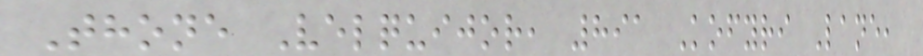Thone Velquijor, 891 Kofyri Lane,
